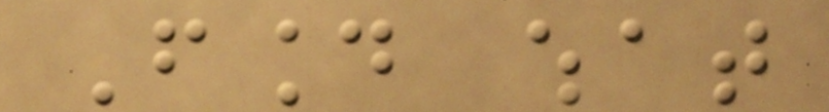Found what
